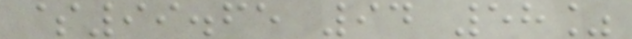$99.65 94 58%
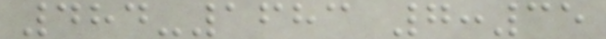484-1683 7:35
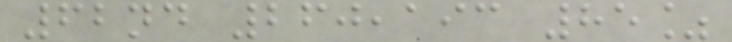62nd 260,193 85%
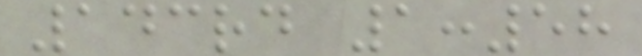143rd 1:58
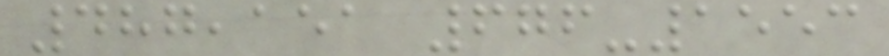487,151 676-1553
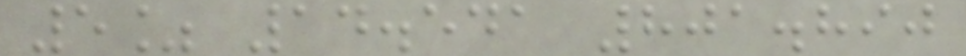5% 14.541 801.890
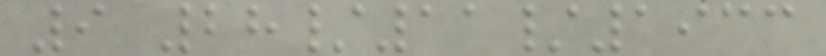9 28/11/1933
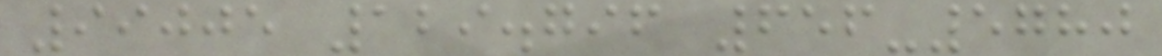99005 129.796 656-5780
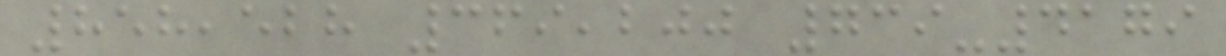858,528 369,200 739-4179
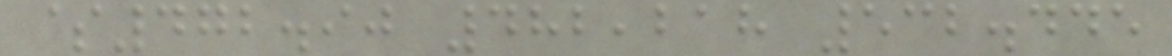$472.90 482,218 532.445
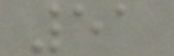51
